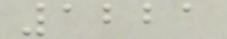1221
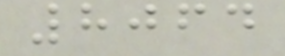8064
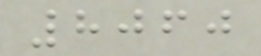8060
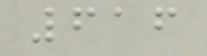616
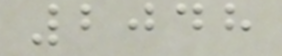2048
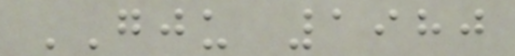GJU 1980
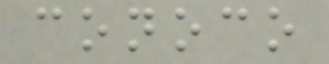conoco
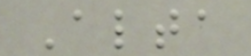Alta
